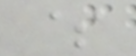$
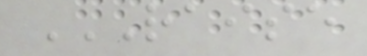RAISE
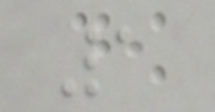1
